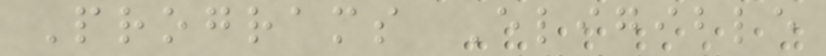Programs Eligible
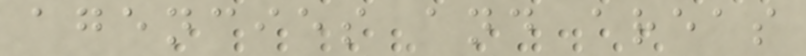agencies and areas
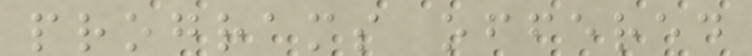programs offered
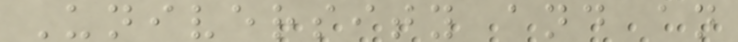University and an
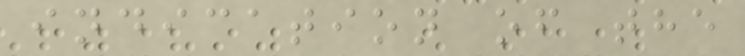indication of the
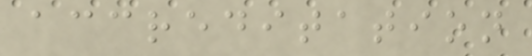accreditation
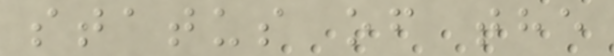status of the
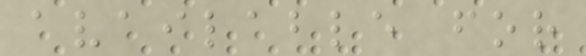available for
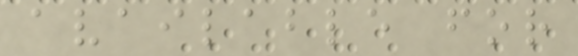available for
